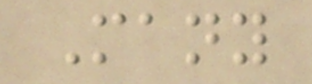Many
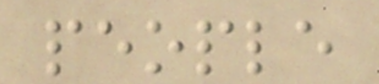people
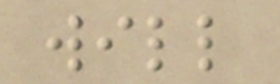will
